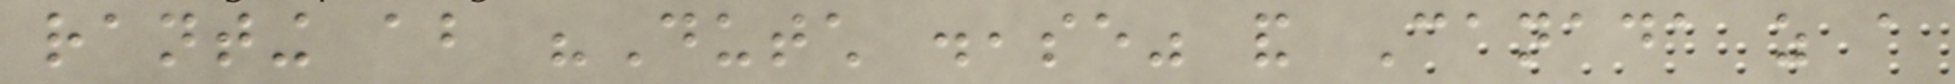ranting about "Dutch disease" and Canada as a
